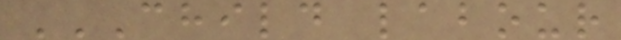CHILD LABOUR
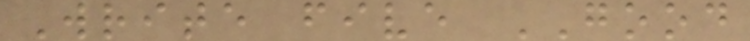Write five GOOD
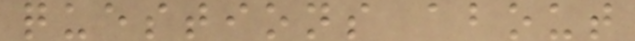questions about
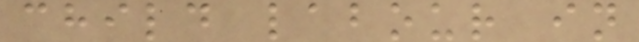child labour in
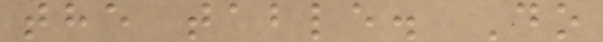the table. Do
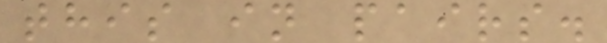this in pairs.
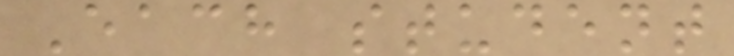Each student
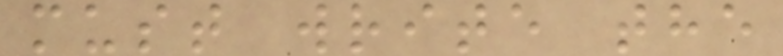must write the
